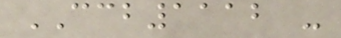CCB1112 -
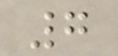7
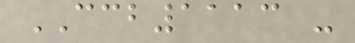CCB1113 -
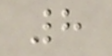8
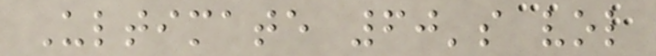Ultimate 60's vol
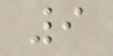9
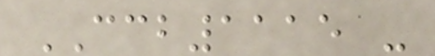CCB1115 -
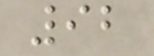92
